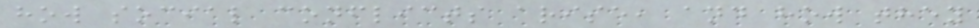how social conflicts arise, and how they
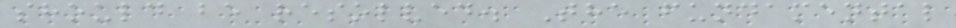should be resolved. The fundamental
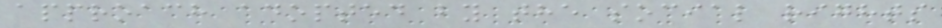approach adopted by the social rights
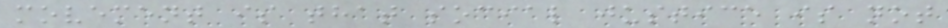movement is that social justice is not
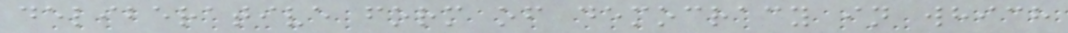deliberative form of democracy in which
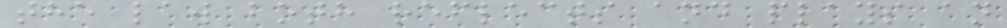the law both reflects and plays an
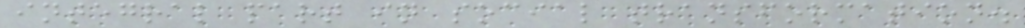integral part in social transformation.
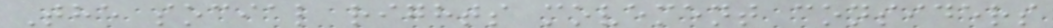The social rights movement considers
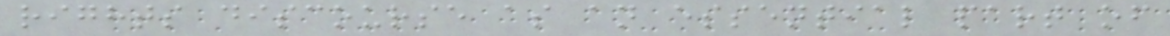rights discourse as an essential part of
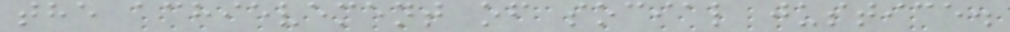the achievement of social justice.
